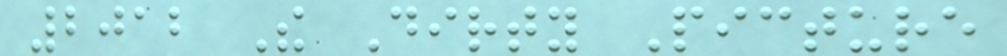2012 The Dirty Picture
